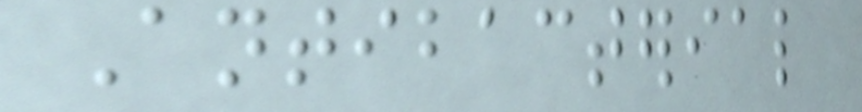Antibacterial
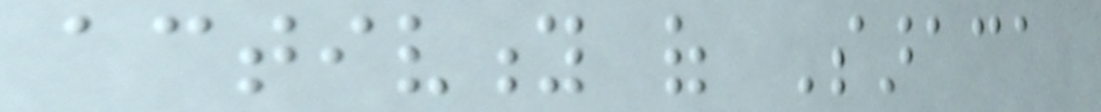activity of Saraca
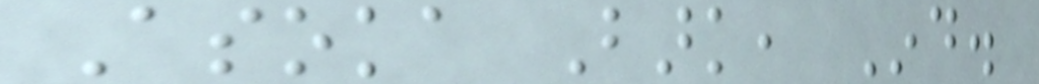Asoka Bark, Ind.
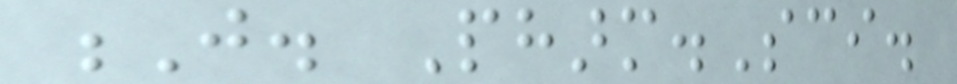J. Pharm.Sci.
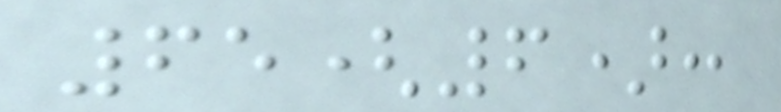65(6):
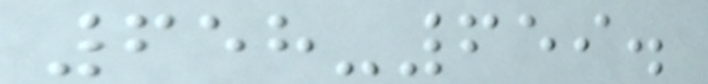658-659.
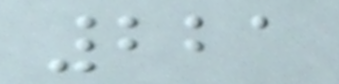221
